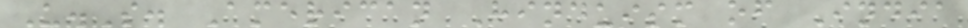U.S. American Hinduism of India
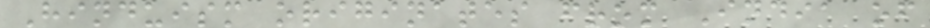Hinduism originates from India of
